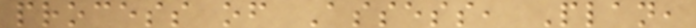process of Assess, Plan,
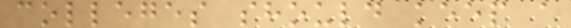colleges should keep a
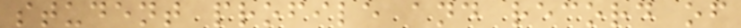student profile and record of
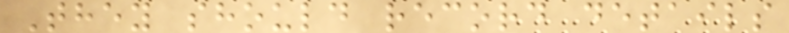They should record details
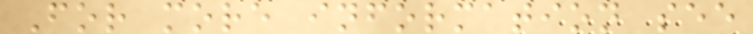For more information see
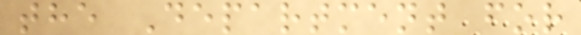the Department for
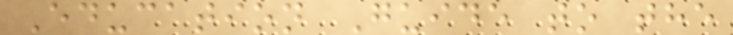Education Guide to the
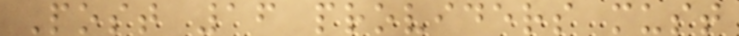Post 16 providers must
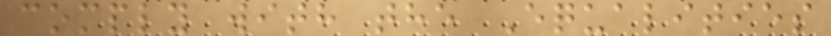comply with the Equalities
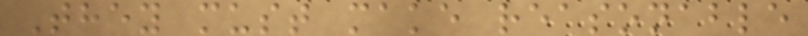They must make reasonable
